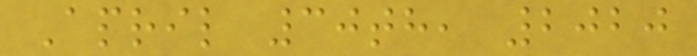April 30th, 2020
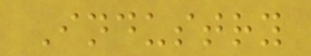Industry
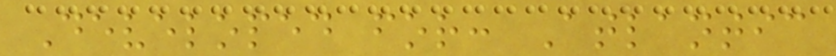Developed for: Atlantic
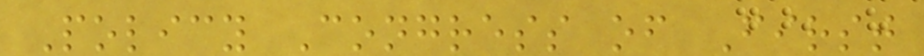Policy Congress of First
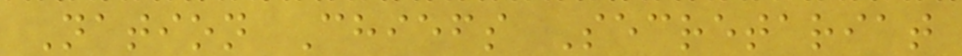Nation Chiefs Secretariat
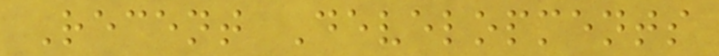Recent Developments
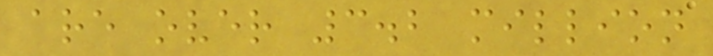are over 3.2 million
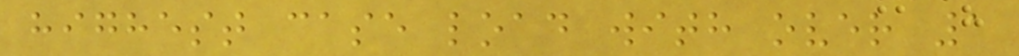highest case load with over 1
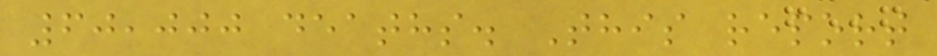60,000 deaths. This report
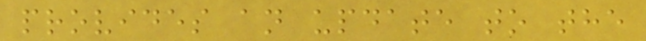provides an update to the
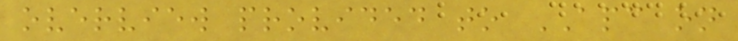overview provided to APC on
